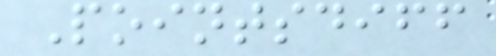Pointsdiff
